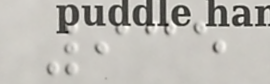935
